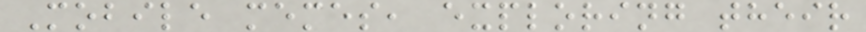Mobile memes, exploring their
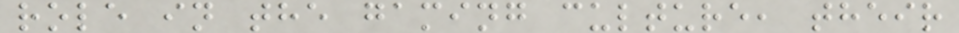role in the gaming culture, their
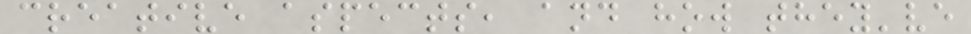creative aspects, and how they've
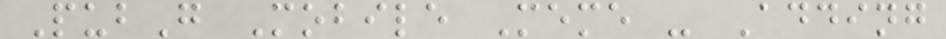PubG Mobile Meme - Adding
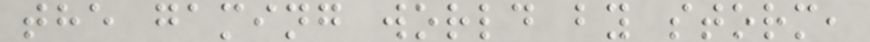the gaming world by storm,
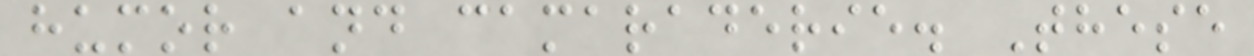humor and camaraderie. These
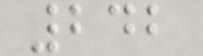242
